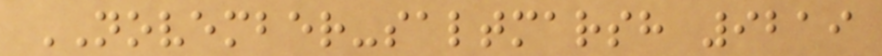NOVEMBER-saltmarsh 9219
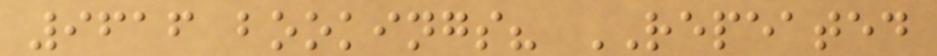9616 bookings? REPEATED
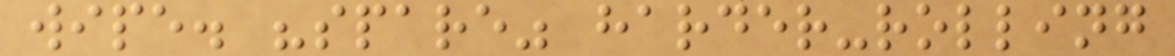wipe. "spare" harder-rolling
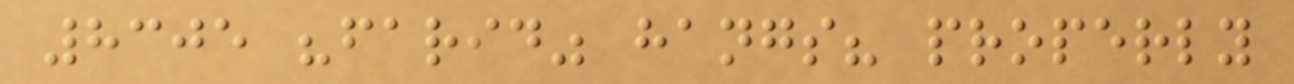8305 "farid" hangs? properly
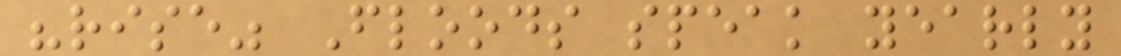"rise" Floods speak yearly
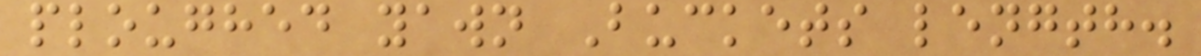ploughed yawn Buckets length.
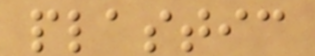plastic
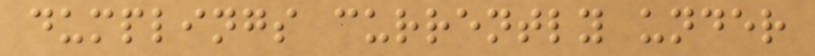dumplings currently under
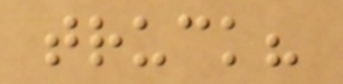truck?
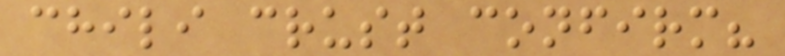chili crust confirm?
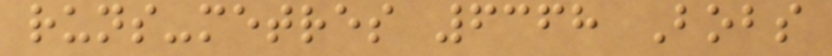runs-metres 6368 Bobs
